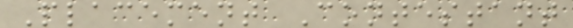Placement Contestant
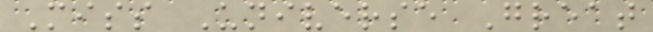Miss Universe Great
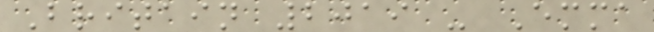Britain 2019 - Emma
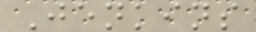Jenkins
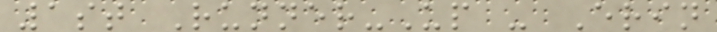1st Runner-Up - Erin
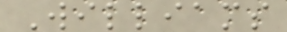Williams
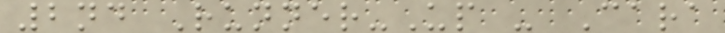2nd Runner-Up - Cara
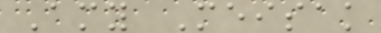Amy Meisak
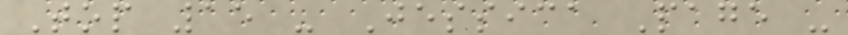Top 15 - Jessica Page -
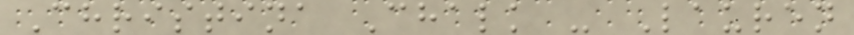Christina Chalk - Lauren
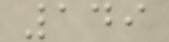149
